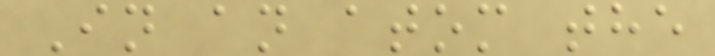In an atom the
